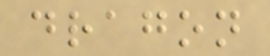dragon
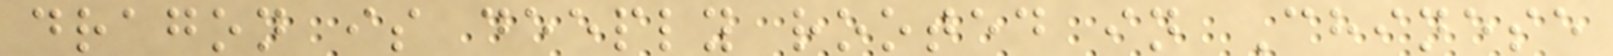dragon is deeply rooted in Chinese
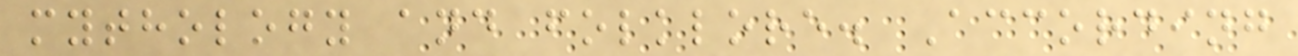mythology and folklore. According
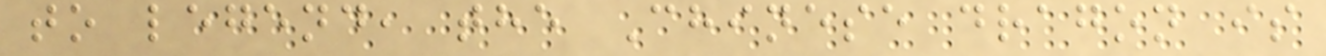to legend, the Chinese dragon is
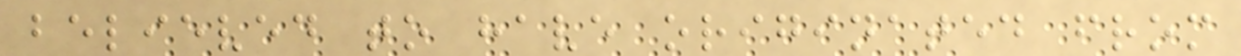believed to have originated from
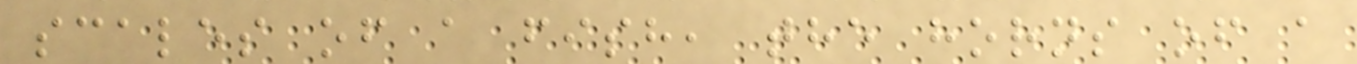scales of a fish, the horns of a
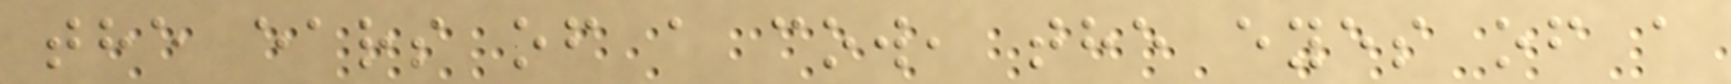the ears of a cow, the eyes of a
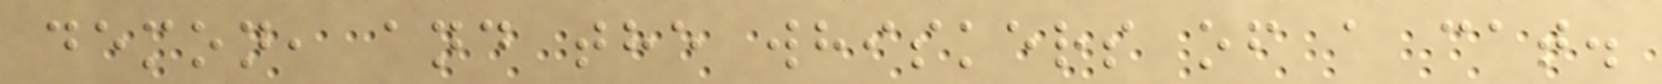demon, and the whiskers of a cat.
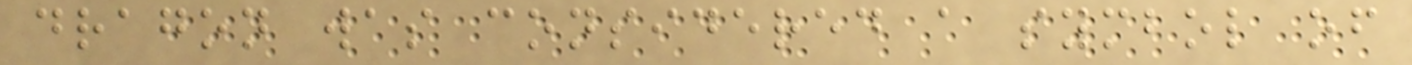dragon was considered a symbol of
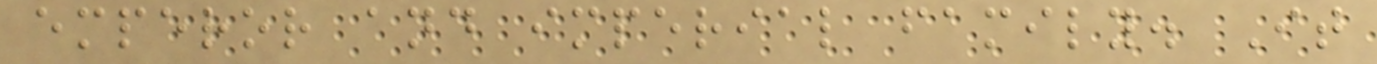emperor and imperial family. It
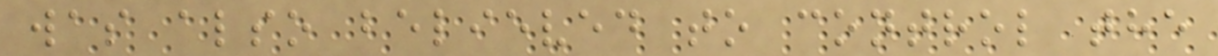was also believed to control the
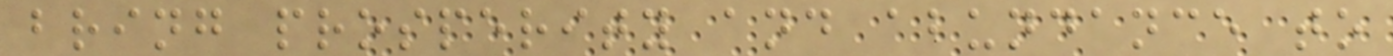bring prosperity and abundance to
